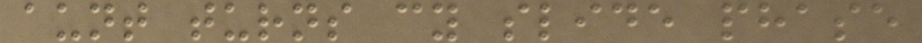aunt turns cy slide phase
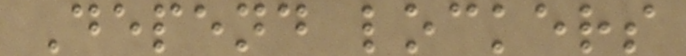Depend lockers
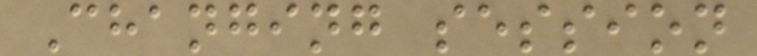Changing session
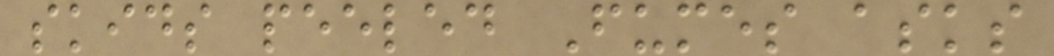skids peeled Fumes asks
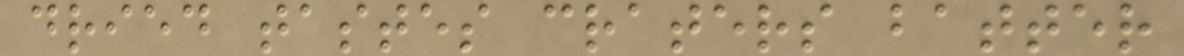dried tastes craters batter
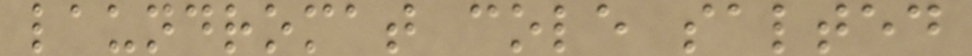laundromat cole salted
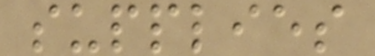supplies
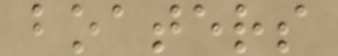boaters
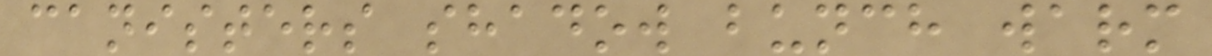canisters shadow bunch warm
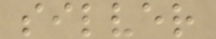silver
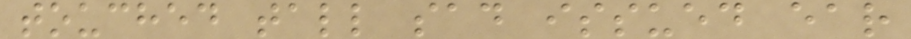touched tall sad issued ear
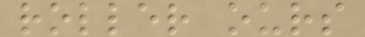roller ours
